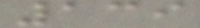139
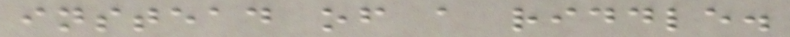instead of a riddle.
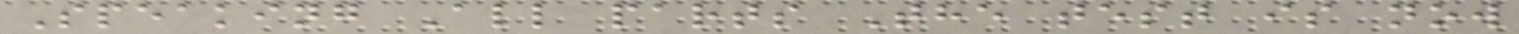Speaking All parts The test is now
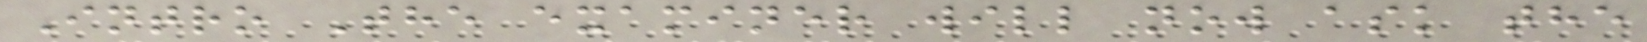Intro The examiner will now ask the
